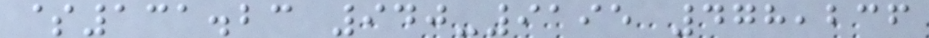$131.23 940-9195 478,236
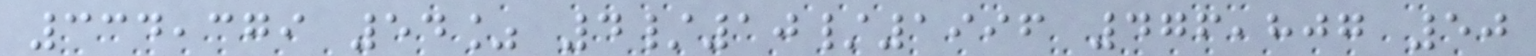334,379 54% 4/10/1996 476,807 50
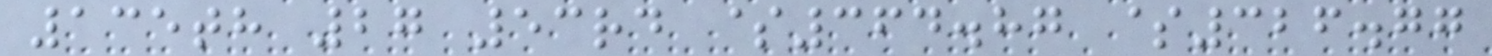135th 27 53rd $364.87 $326.77
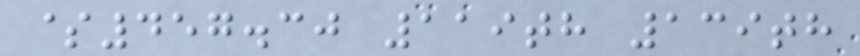$457.30 119th 139th
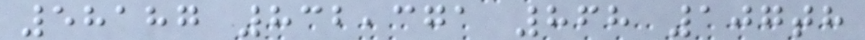58187 832,371 868 107th
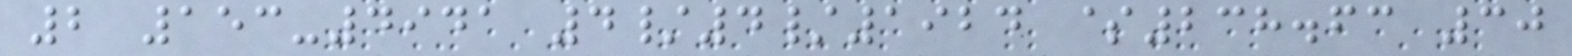2 153-4941 4/4/1924 $238.63 30
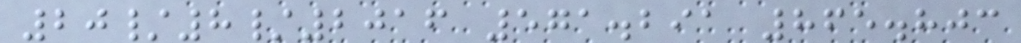20/8/2016 571.291 865.803
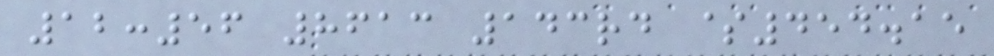12:56 8613 143rd $454.15
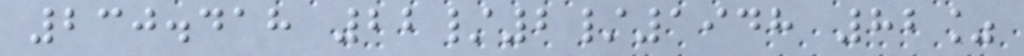230.418 22/2/1948 82%
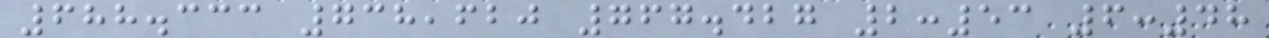688.333 738,620 767.427 2:53 6:48
